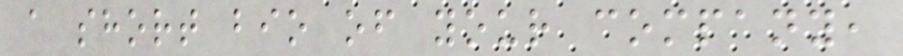a short bio of your company,
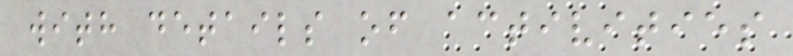with details of activities
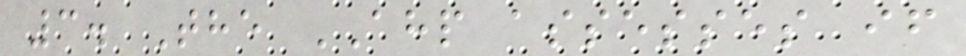3. The AHP assesses if
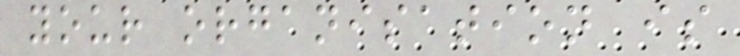your organisation is
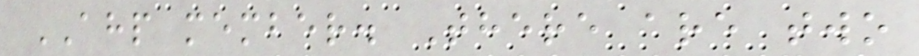AHP member. There are two
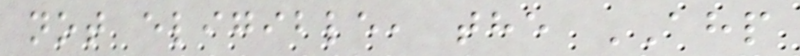not eligible, the AHP
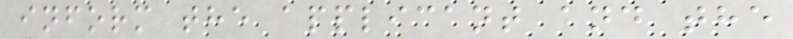inform the applicant and the
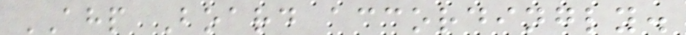AHP Board accordingly.
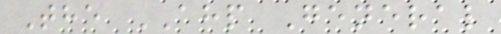The AHP General
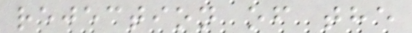rejection of the
